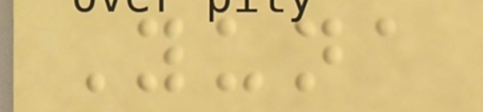Yuna
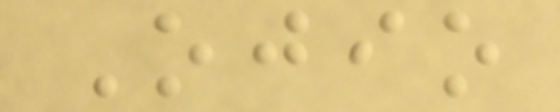Ojio
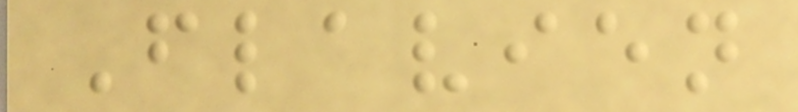Flavien
